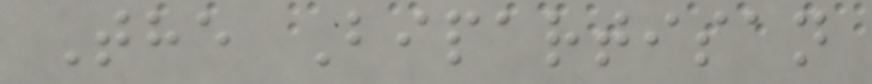The Bipartisan
